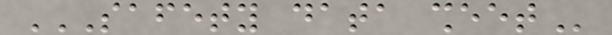SAFETY DATA SHEET
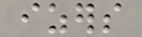izers
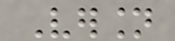Version
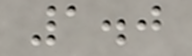1.0
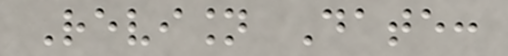Revision Date:
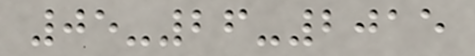05-26-2015
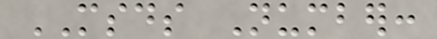MSDS Number:
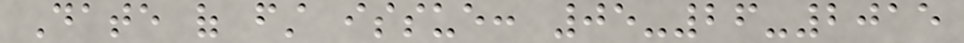Date of first issue: 05-26-2015
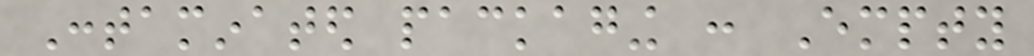Contaminated packaging : Empty
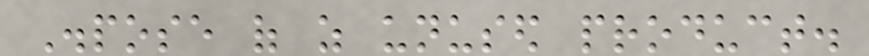Dispose of as unused product.
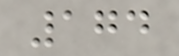174
